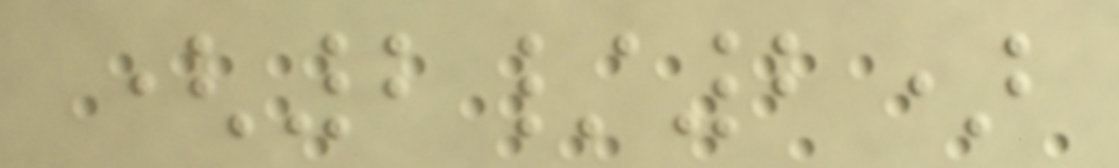(2/2)
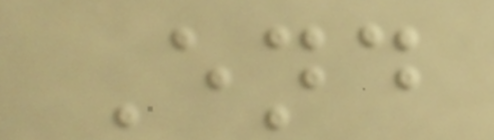End
